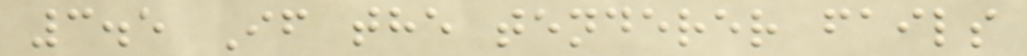3.5 If the tenderer fails
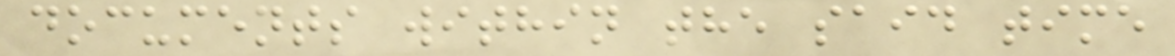documents within the said time
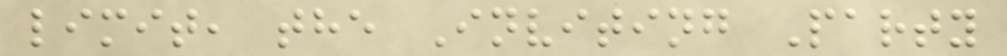limit, the Inviting Party
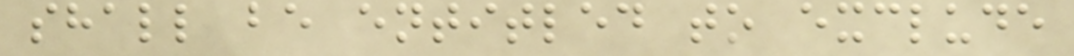shall be entitled to exclude
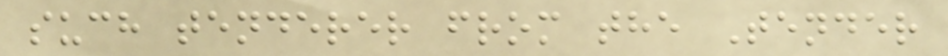such tenderer from the Tender
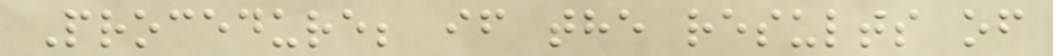Procedure; if the results of
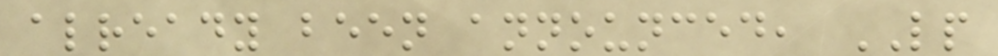already been announced, LP
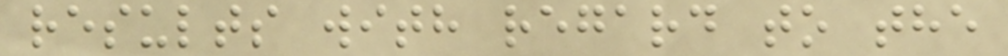results with regard to the
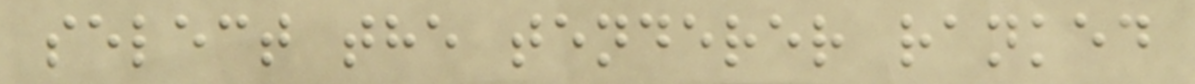select the tenderer ranked
